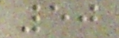50
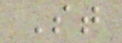St
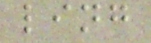ling
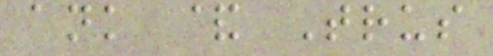ank & Trus
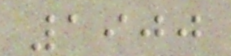1900
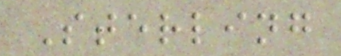Sterling
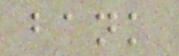bank
